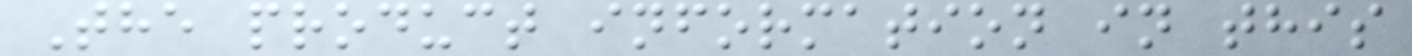The product information in this
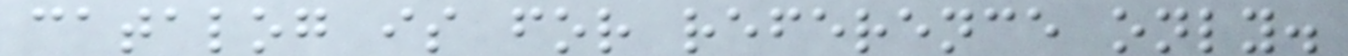catalog is for reference only.
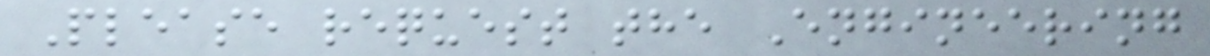Please request the Engineering
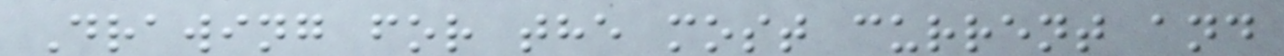Drawing for the most current and
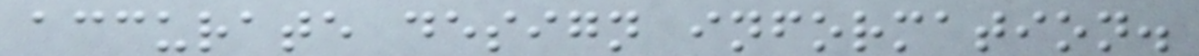accurate design information.
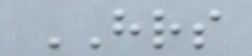HRS
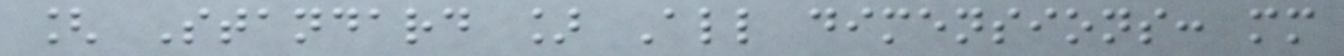[ Standard ] All dimensions: mm
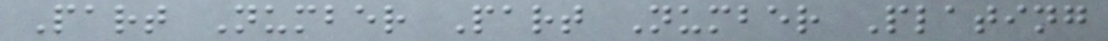Part Number Part Number Plating
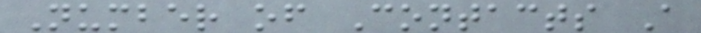Number of Contacts A
